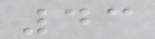43
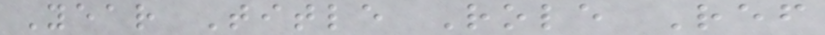Year Title Role Ref
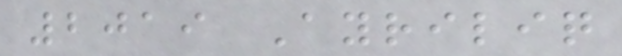2019 Ayriliq
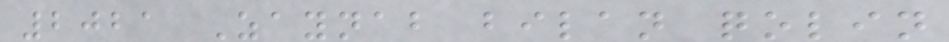2021 Zaynab bilan qolin
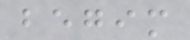begim
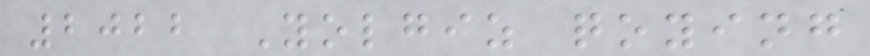2022 Yolgiz qoying
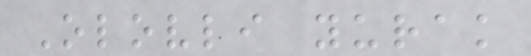Olovli yurak
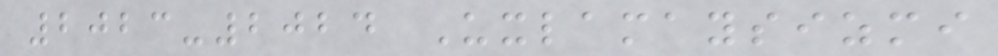2023-2024 Uxlamaysizmi
